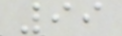99
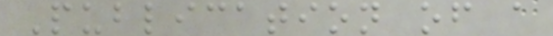Publication of a
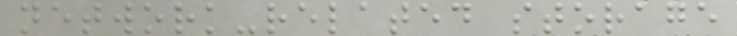network-related storage
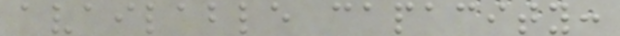available capacity:
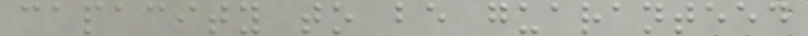capacity to be guaranteed
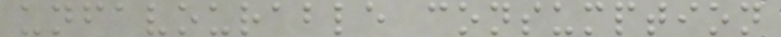unfavourable consumption
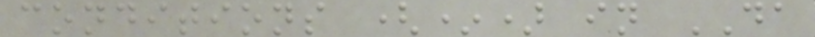conditions (*) in DA
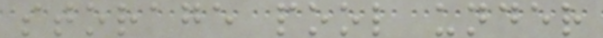storage pool under
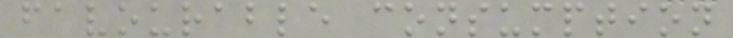favourable consumption
